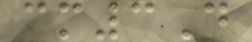cm3D
